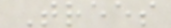Trees
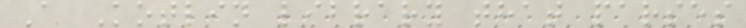A Kotlin library that parses
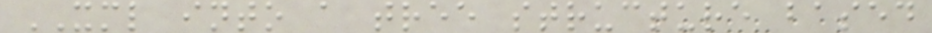XML into a tree structure based
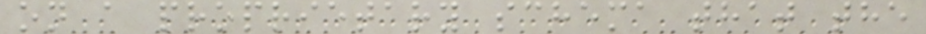on a proprietary schema that the
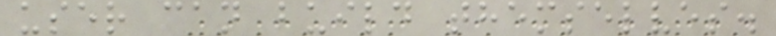user can build themselves.
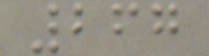267
